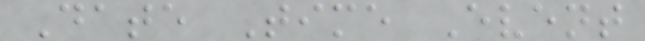Date Time Event
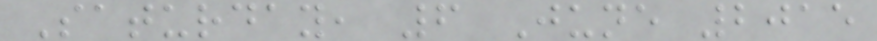Saturday, 6 June 2015
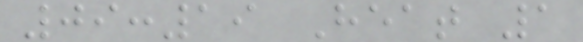09:19 Heat 1
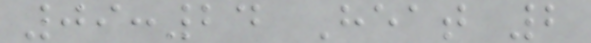09:24 Heat 2
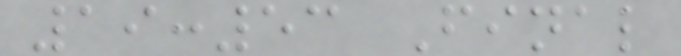19:53 Final
